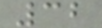32
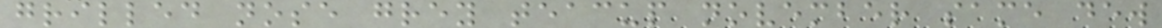grilled nose grey teacup november same dew
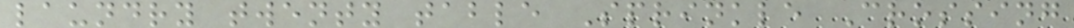laundry twenty table Sprinkle Crossing
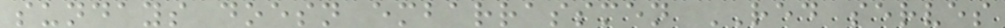sundays doesn embarrassmen RED serves
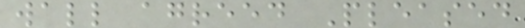wall agreed Pleased
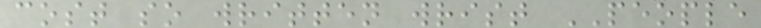cost so written wrist PEOPLE
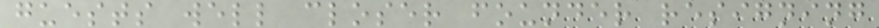guests well closer founder resigning
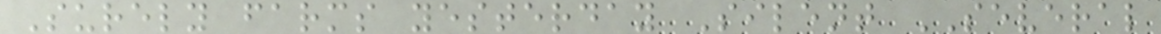Surely farms yesterday Silent SEVERAL
